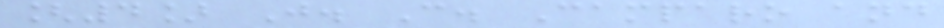[4] J. C. Camparo and
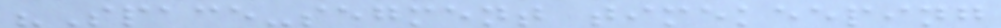"Space-segment timekeeping
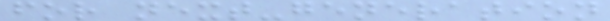for next-generation
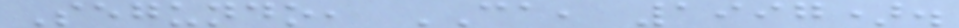Segundo, CA, 1997).
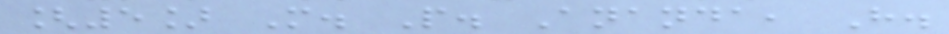[5] M. P. Ananda, H.
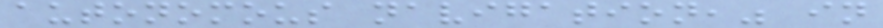autonomous navigation," in
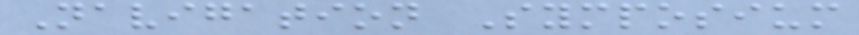Navigation Symposium
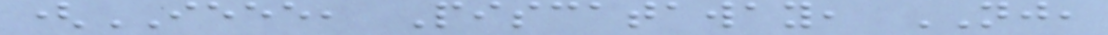(IEEE, Piscataway, NJ,
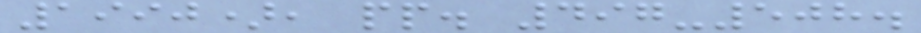1990), pp. 497-508.
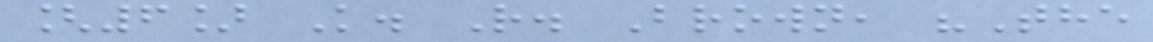[6] K. R. Brown, "The
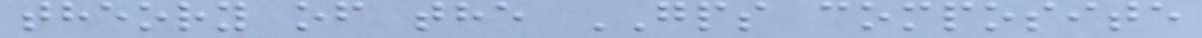theory of the GPS composite
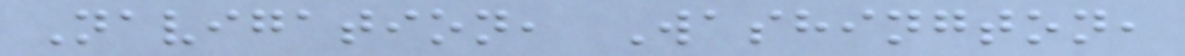Navigation, Washington,
